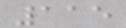115
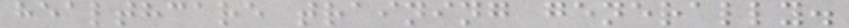healthcare training generally.
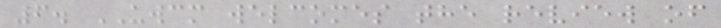6. UWCM welcomes the review of
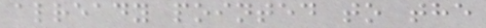already pointed to the
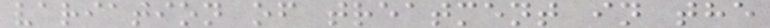variation of treatment in the
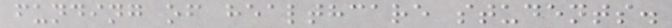funding of healthcare students.
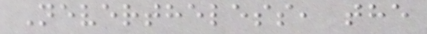Nevertheless, the
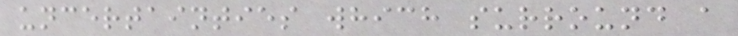uncertainties which surround a
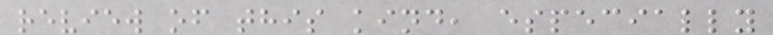review of this kind, especially
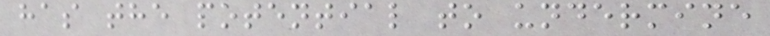has the potential to undermine
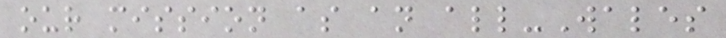our mission as an all-Wales
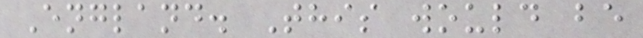England. This would be
